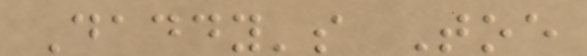Daddy's Toe
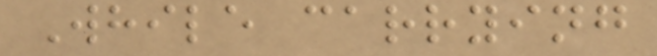While carrying
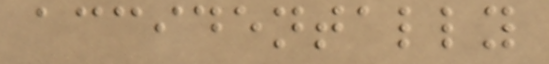accidentally
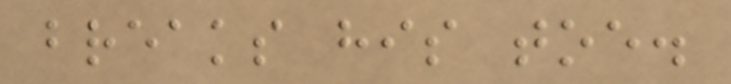breaks his toe.
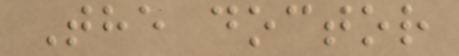The doctor
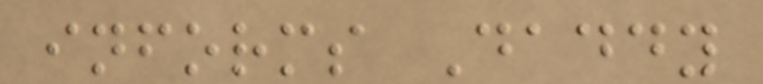informs Daddy
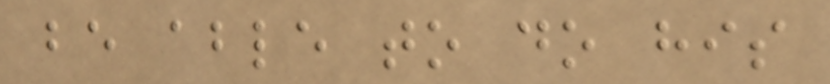be able to do his
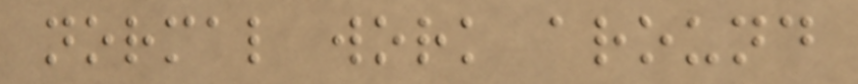normal work around
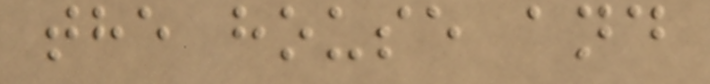the house and
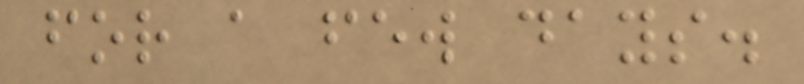for a few days.
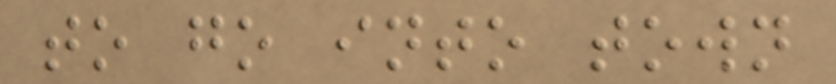to go into town
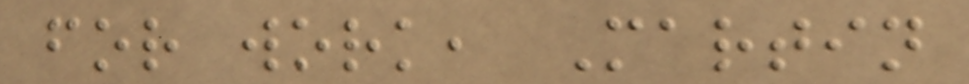for work, Martin
